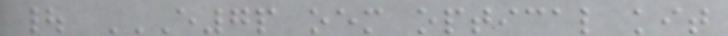| E7P OEM OPTICAL KIT
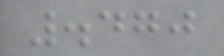.470
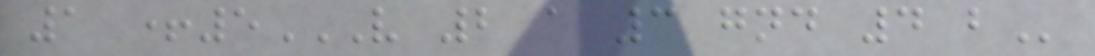1 +5V 2 A 3 GND 4 B
